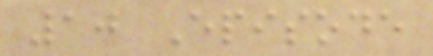10 Episode
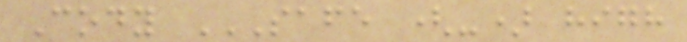Cody SAFE (-) HIGH
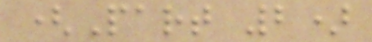(Part 2)
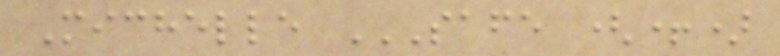Michelle SAFE (+)
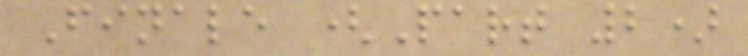Finale (Part 2)
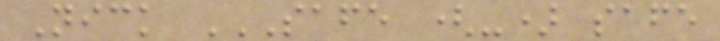Nick SAFE (-) SAFE
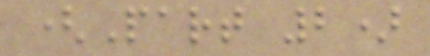(Part 2)
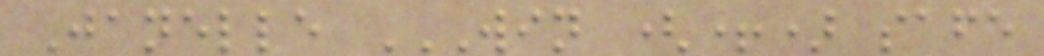Janelle WIN (+) SAFE
